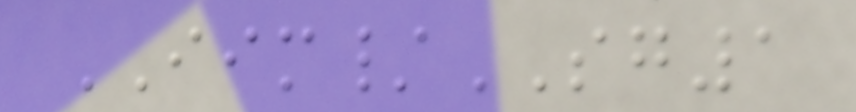IIM/SG1
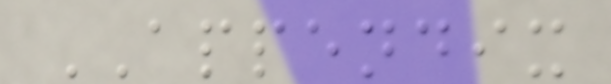APPENDIX
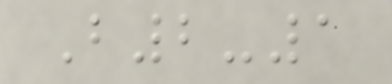B2-1
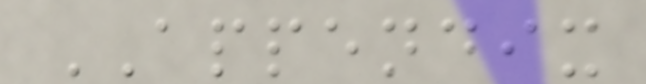APPENDIX
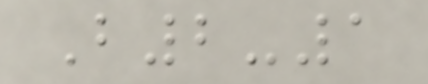B2-1
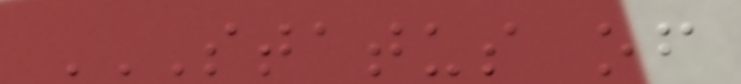STATUS OF
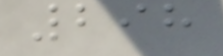298
